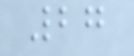27
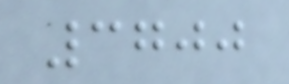3700
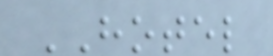HOTEL
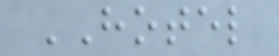HOTEL
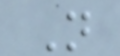N
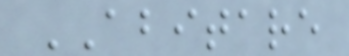ABITARE
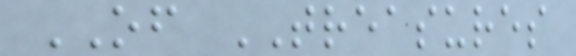OF TREASURES
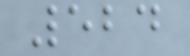524
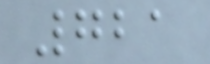721
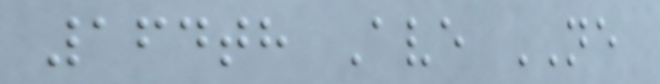164th Ave NE
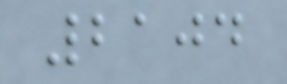2104
